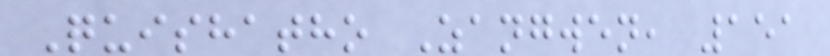Quishatho Zangwen, 151
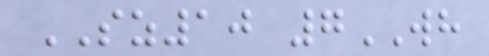SZ10 7WH
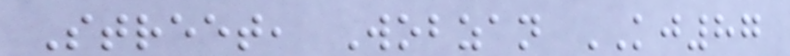Street, Wobzan KJ87
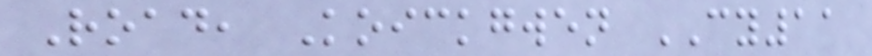Road, Koickgwen CY11
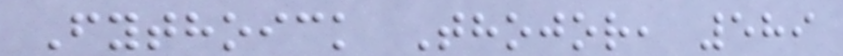Fythoick Thojor, 589
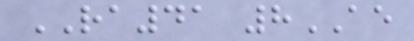RA41 8AE
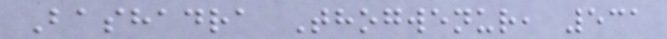Bashadra Thogwenur, 531
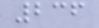236
